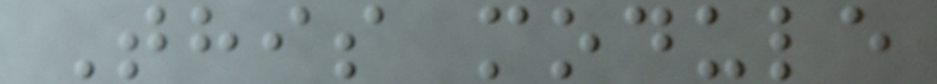This module
